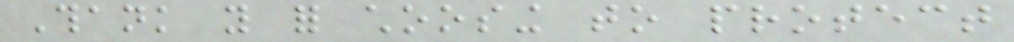Thank you for choosing to protect
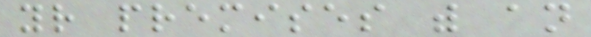your premises with an
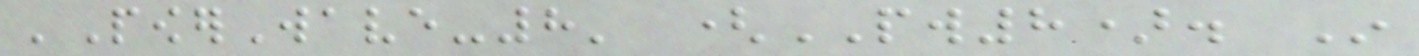'PowerWave-8' (PW8). In
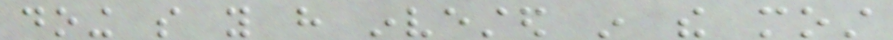doing so you have invested in the most
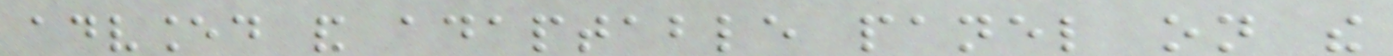advanced and adaptable panel on the
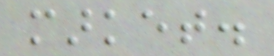market.
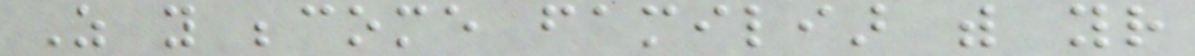As you become familiar with your
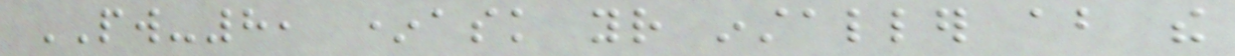PW-8, *ask your installer about the
